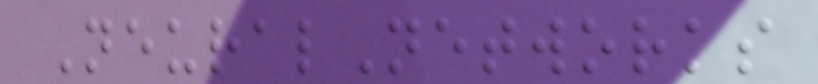NeuralNetworks
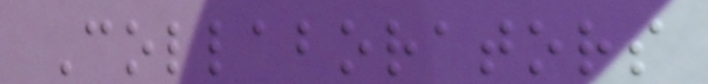Collaborators
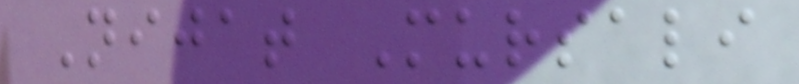Nijat Mursali
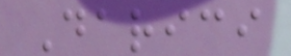Darici
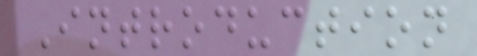Introduction
